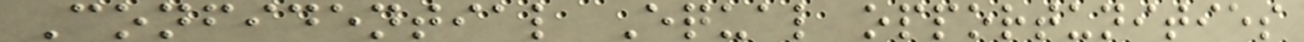Confidential Equal opportunities
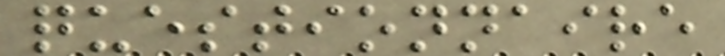questionnaire
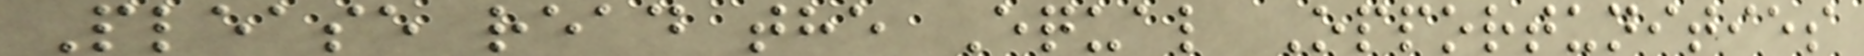Please read the Equal Opportunities
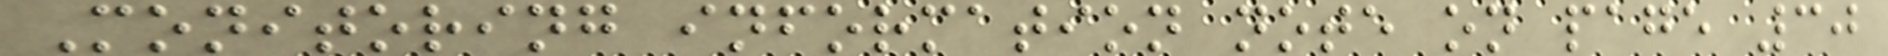Monitoring information note on page 30
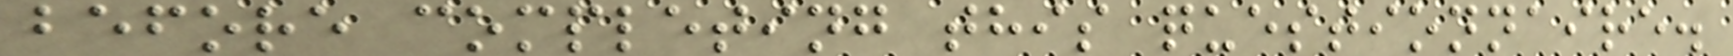before completing this questionnaire.
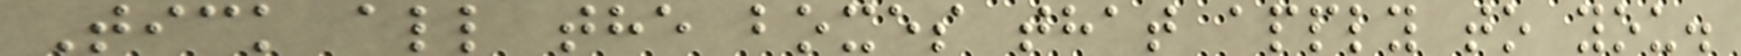Tick all the boxes that apply to you.
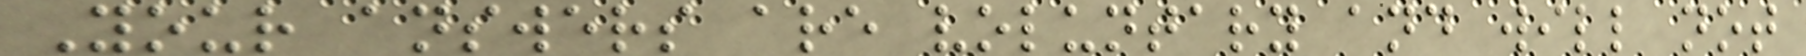Your answers are voluntary and will not
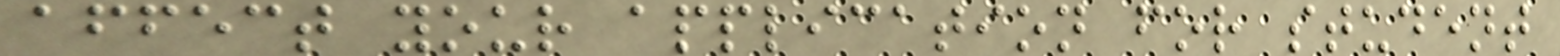affect your application for student
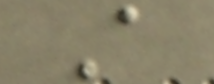A
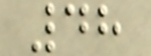48
